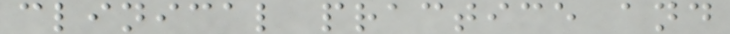clinical practice and
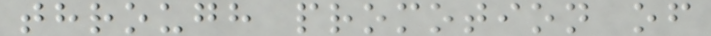through promotion of
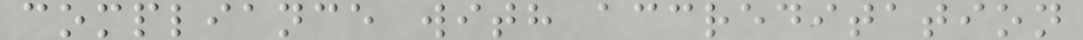compliance with accreditation
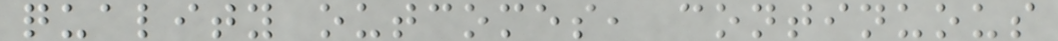quality outcomes, continuous
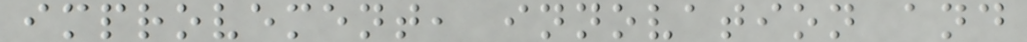improvement, innovation and
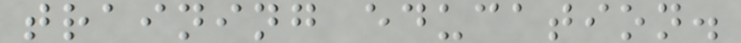training education.
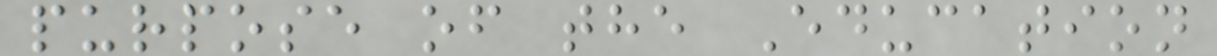purpose of the Education
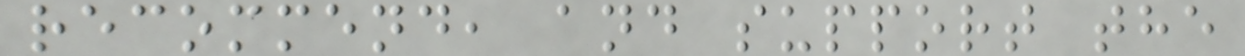recommend, and support the
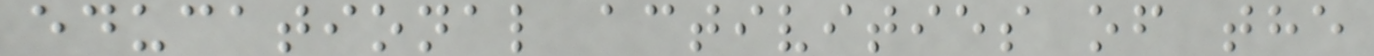educational activities of the
